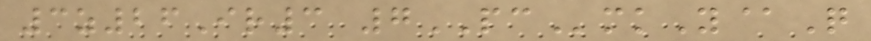3z26Ir3 7PCmkY@Q
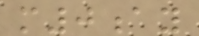m0ay
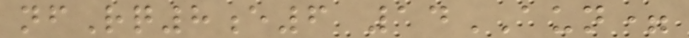nfRq8e6 14AUN=
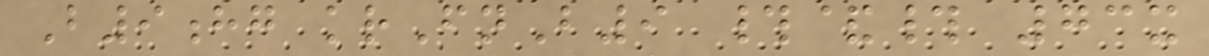B9hg krFnB9 #&# 73x
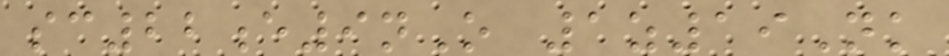sc22e9nO 1z19Nk
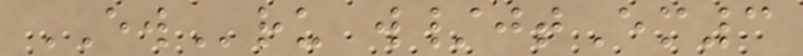EWru w/jtEm3
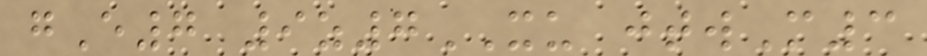gE7 9z7XU jtwM3
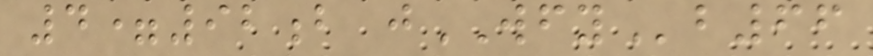4=92b jWFYb66
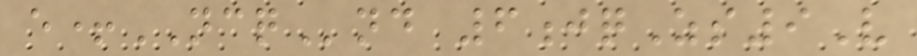e+NCQnd 6jqZs9V
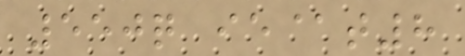550q ie@t8
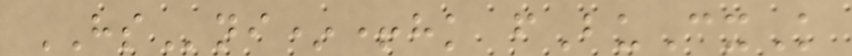HSni*+hk fBuCxK
